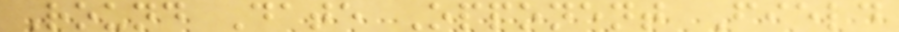Round Date Opponent Field
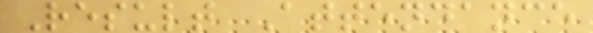Result Attendance
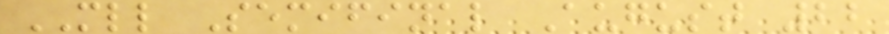MLL Semifinal August 22
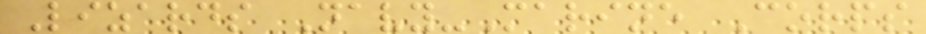Lizards Navy-Marine Corps
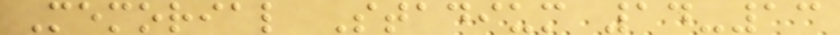Memorial Stadium 14-13
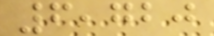6,720
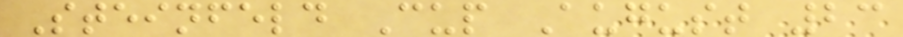Steinfeld Cup August 23
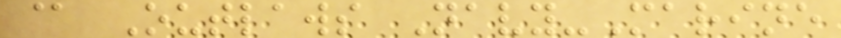@ Outlaws Navy-Marine
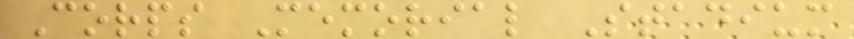Corps Memorial Stadium
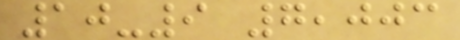10-9 7,003
